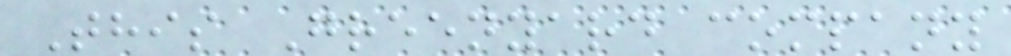This Greenyard company
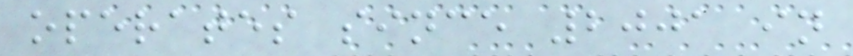operates since 2001 in
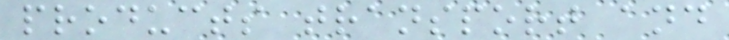products transport and
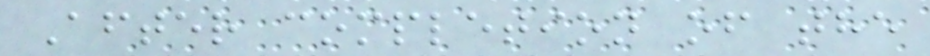After completion of the
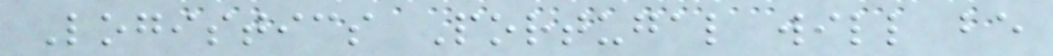Logistics Portugal will be
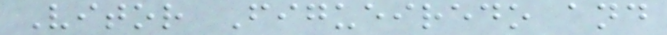Vitor Figueiredo and
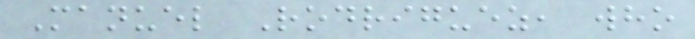Manuel Rodriguez, who
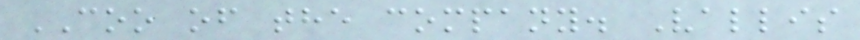COO of the company. Vallis
